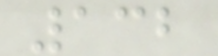132
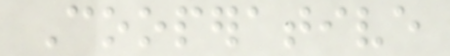Cooperative
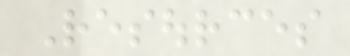Resources
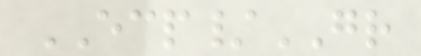ECP/GR
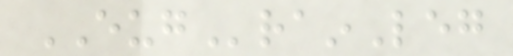EUGrainLeg
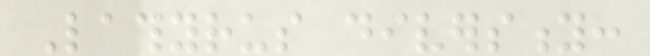Lathyrus diversity:
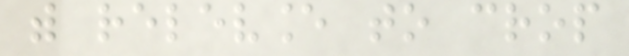with relevance to crop
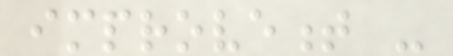improvement -
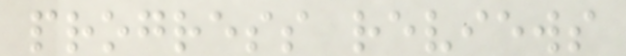progress reviews
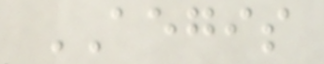AEGIS
